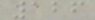126
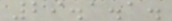29.1.1.
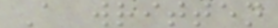A written
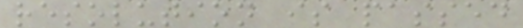resolution is passed
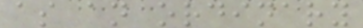as an ordinary
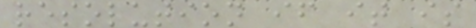resolution if it is
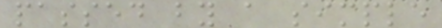passed by a simple
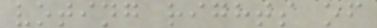voting rights of
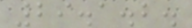29.1.2.
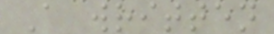A written
